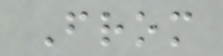From
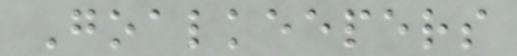Goalkeepers
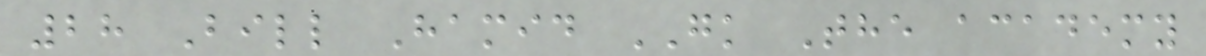28 Bill Hamid GK The academy
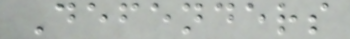Defenders
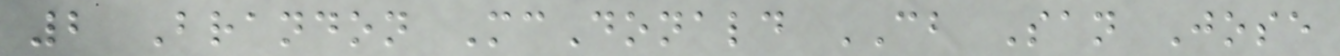2 Brandon McDonald CB San Jose
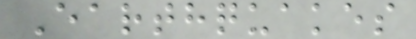Earthquakes
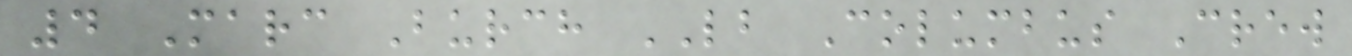4 Marc Burch LB Columbus Crew
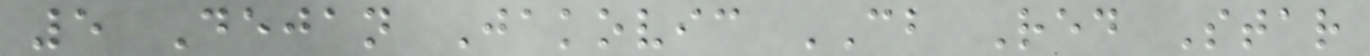5 Dejan Jakovic CB Red Star
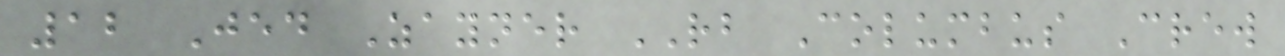12 Jed Zayner RB Columbus Crew
